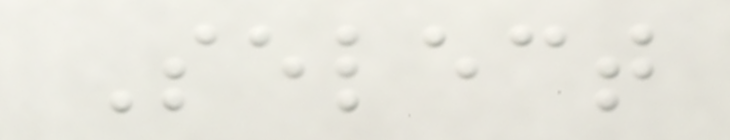Select
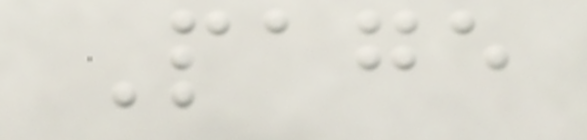Page
